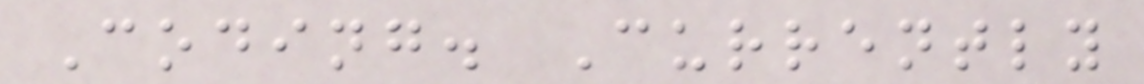Coding. Currently
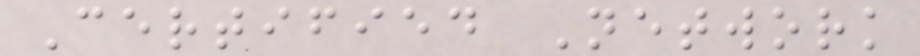Certified Network
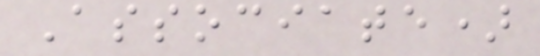Associate)
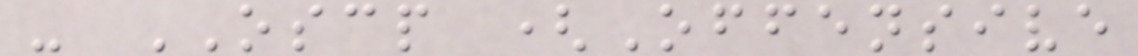- OSCP (Offensive
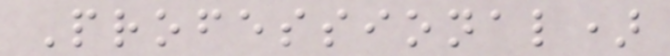Professional)
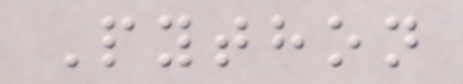Python
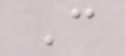C
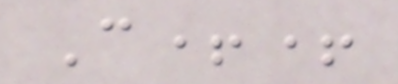C++
